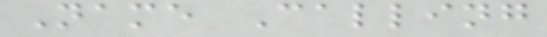Name Calling
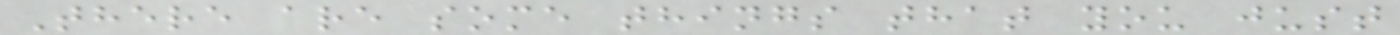There are some things that you just
